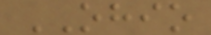OHIO
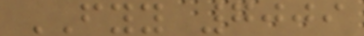FYY 7009
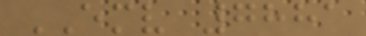EMV 7881
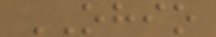OHIO
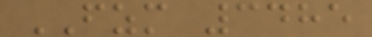FZM 3485
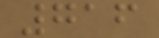716
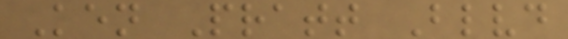Ken Pratt Blvd
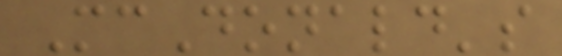McDonald's
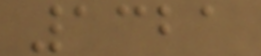1321
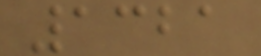1321
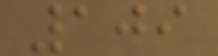109
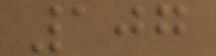107
